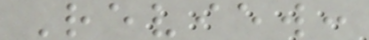Review:
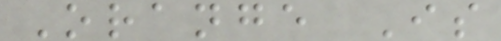Orange Is
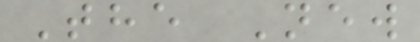The New
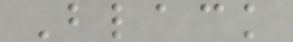Black
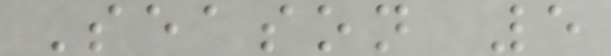Season 5
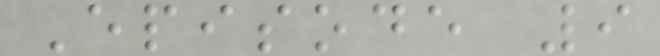Episode 9
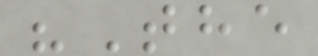"The
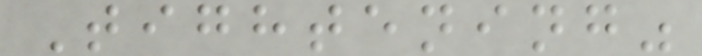Tightening"
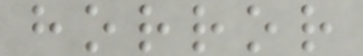horror
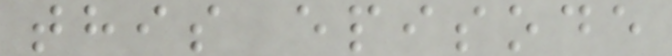this episode
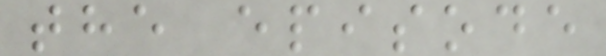the episode
